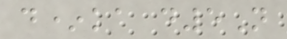d*ka d5N
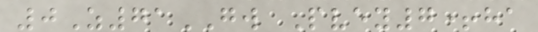0Z71GW Pvey7+ha
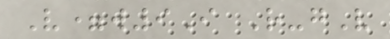V=w9I R-gV
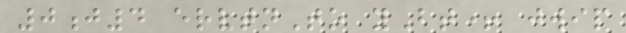0j4 ervtnTo yBt+ jwip
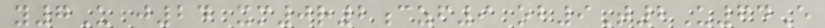y7U j24 xm0r2czf9 ob9T2U64E
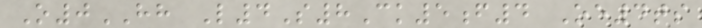O0HH L4S8Ck5f4 Oe4ts
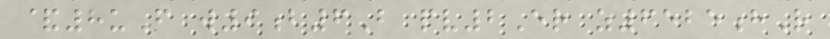&8uF w9b6B pv2Er z6525hR
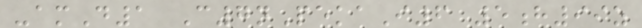-amD1 C7nPekaI6 5h99z
